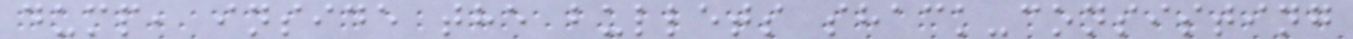dump, inside the bullets shack-consisting
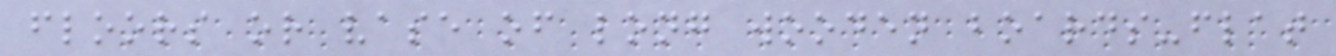floors or vase of long wooden boards-flat
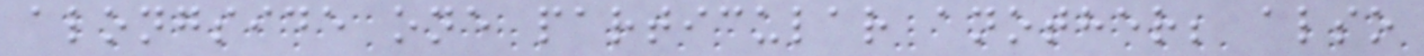alongside one particular another; also
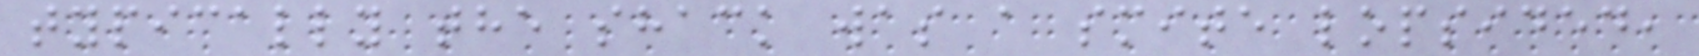typically the shack was a smite lopsided,
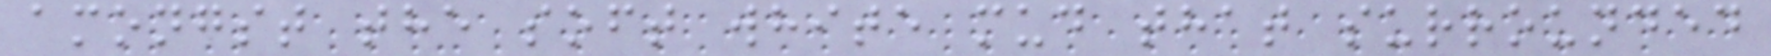amongst the soft white mud that surrounded
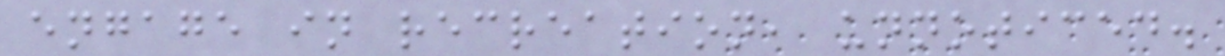engage in recreation, unnoticed.
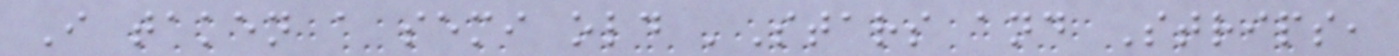I taken a semi old 'Stars and Strips,
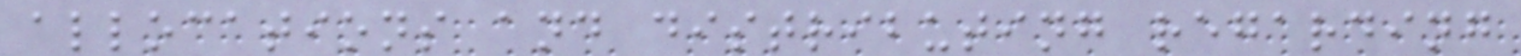allocations and distributing regarding
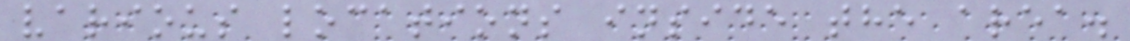various locations inside the area.
